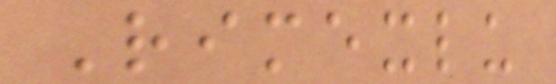Rimexlu
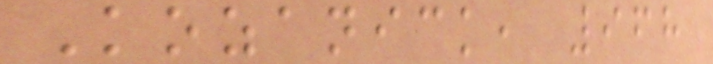Kozanick, 968
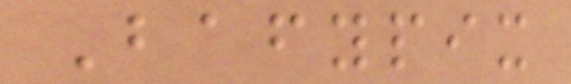Bafypix
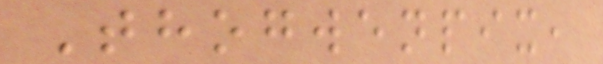Thogwenpix,
